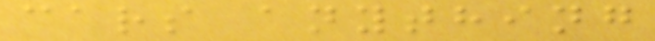cars anything
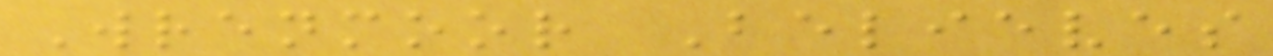Wrenmoor Believes
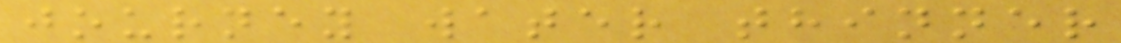journey water thinner
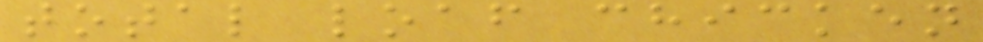total loaf chicken
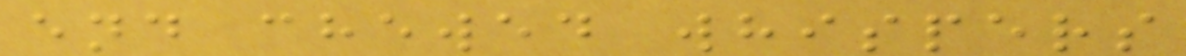end chewed whispers
